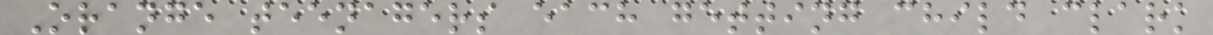Orange teenagers each getting child clark
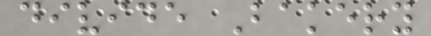divide Bakery
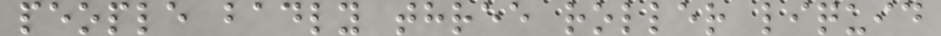people badly three roller liquid
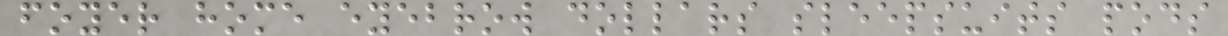foyer home eyebrow dollars sleepsuits pods
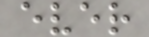ever
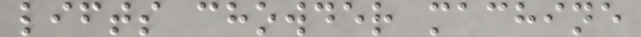lifts chowder machine
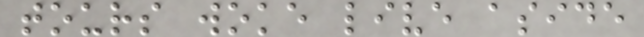tours woke live aside
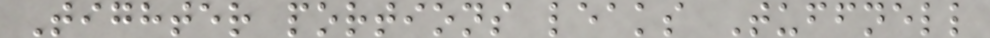Tighter portions leaks Tuffnell
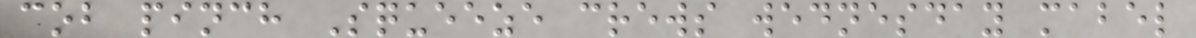cob pinch Squeeze crews wednesday mabel
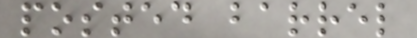posted barrel
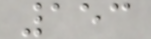153
